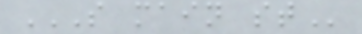S MAIN ST
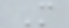M
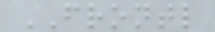FRONTL
